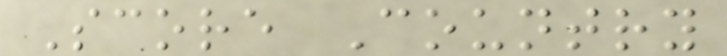Score Country
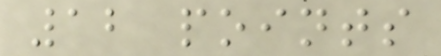12 points
